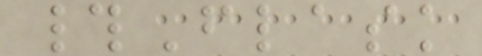#Flask
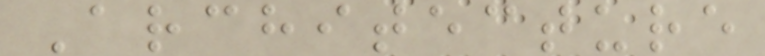Architecture
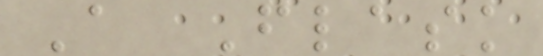A Flask
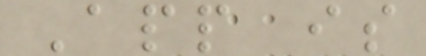App is
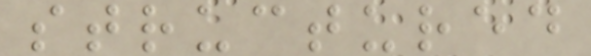structured
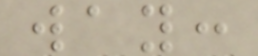way:
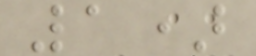1)
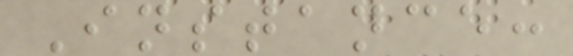Instance:
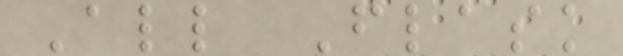All Flask
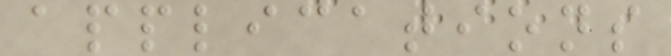applications
